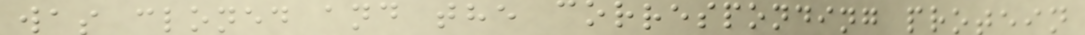was cloned and the corresponding protein
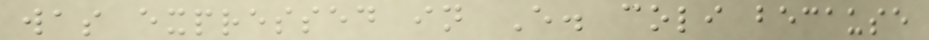was expressed in E. coli because
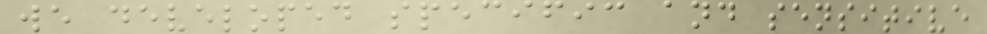we developed specific and sensitive
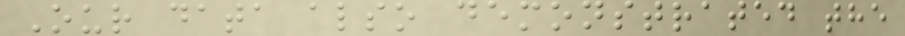Our data also demonstrated the
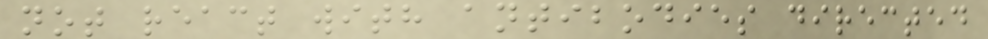not react with antibodies directed
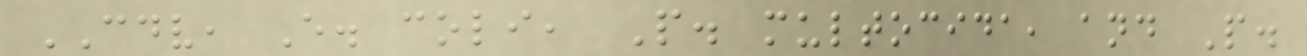CDV, E. coli, P. multocida, and P.
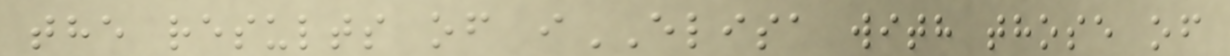the results of iELISA with those of
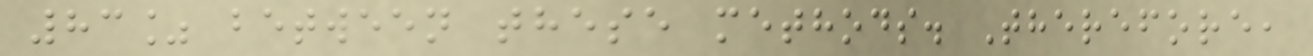83% between these methods. Therefore,
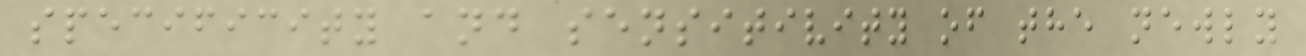specificity and sensitivity of the newly
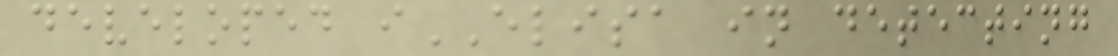developed iELISA in detecting
